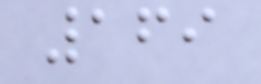169
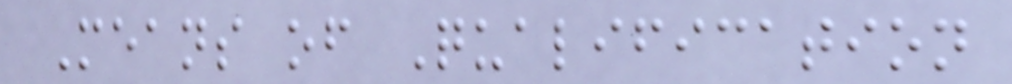Means of Qualification
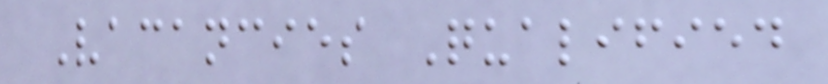Vacancies Qualified
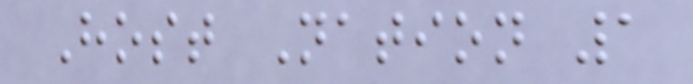Host Nation 1
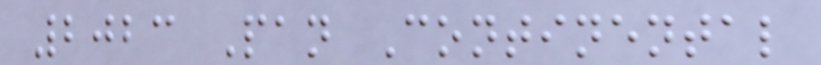2023 Pan Continental
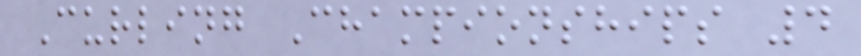Curling Championships 4
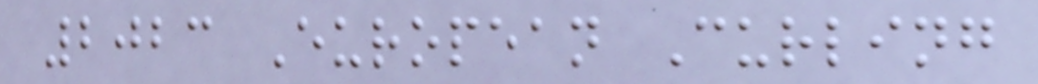2023 European Curling
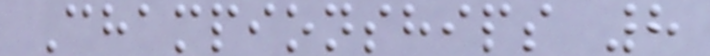Championships 8
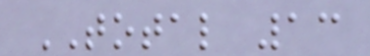TOTAL 13
